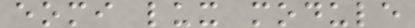eomi lux module
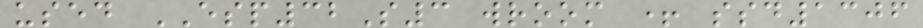used ESP32S3 wroom + ssd1306
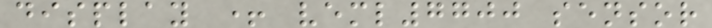display + veml7700 sensor
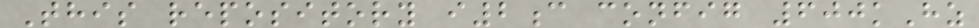This repository i2c config 600kHz
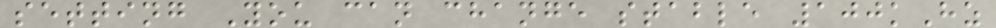setting You can change stable 100kHz
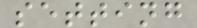setting
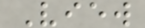View
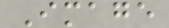Image
